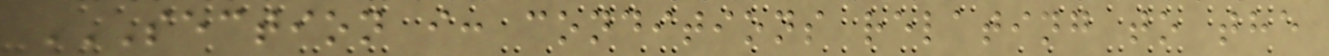SECTION I: CONDITIONS RELATING TO THE
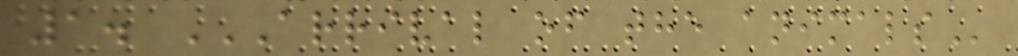1. ARRIVAL OF THE ANIMALS
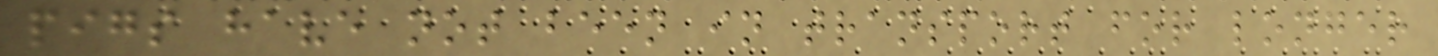pigs have not been in transport for longer
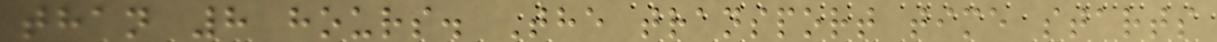than 8 hours. The transport time starts
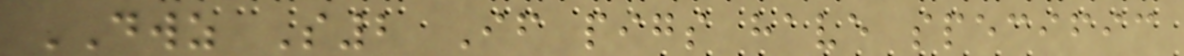DWZ S2 If pigs have specific
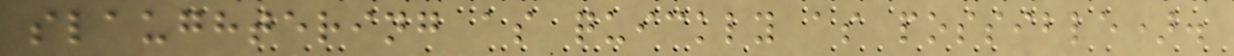slaughtering as quickly as possible).
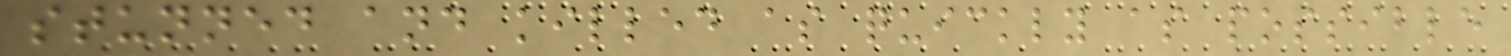stunned and killed as quickly as possible
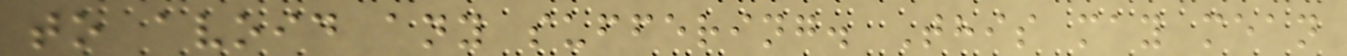to avoid any suffering. This may mean
